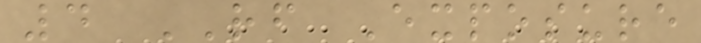4 RF Exposure
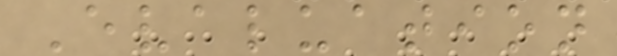Evaluation
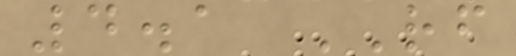4.1 RF
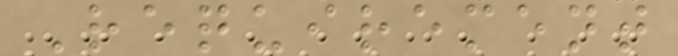Requirement
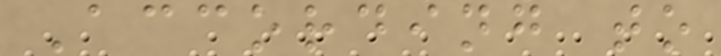According to
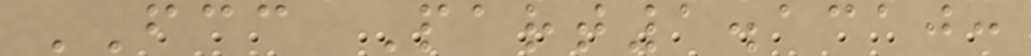FCC Part1.1310:
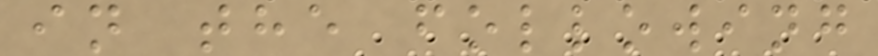in the following
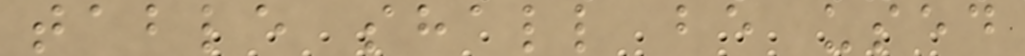table shall be used
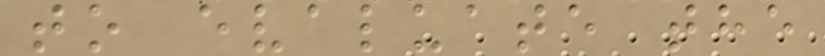to evaluate the
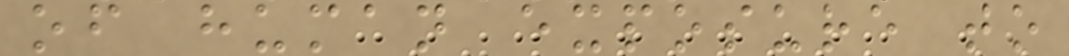of human exposure to
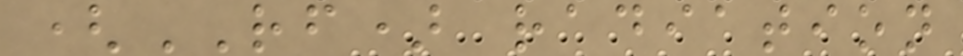(RF) radiation
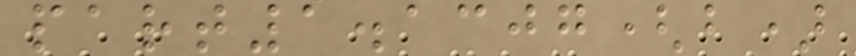part1.1307(b)
